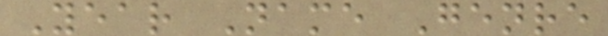Year Name Genre
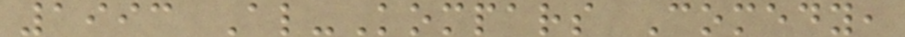1993 Al-Kompars Comedy,
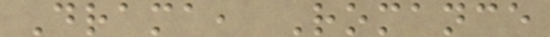Drama, Romance
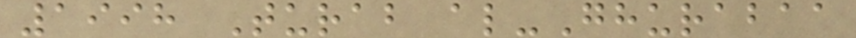1998 Turab al-Ghurabaa
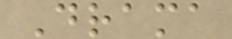Drama
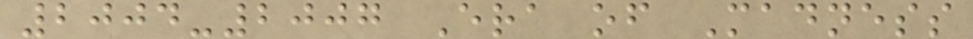2004-2007 Era of Madness
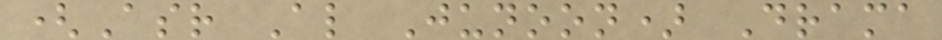(Asr Al Junoon) Drama
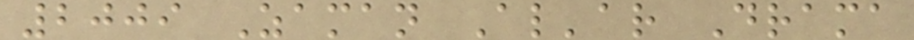2009 Zaman Al'ar Drama
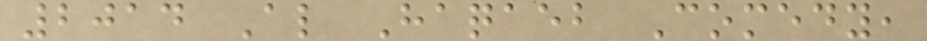2014 Al Haqaeb Comedy,
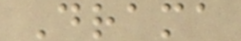Drama
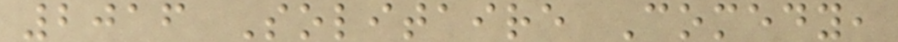2016 Solitaire Comedy,
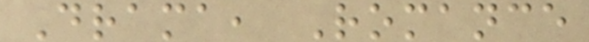Drama, Romance
